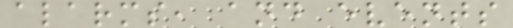alarms, and events
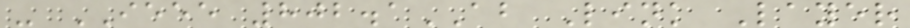- IEEE 802.1AB Link Layer
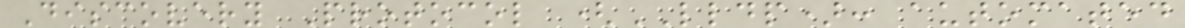Discovery Protocol (LLDP): automated
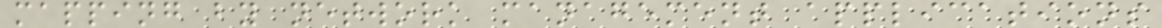mapping by network management applications
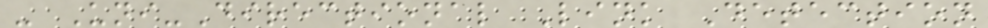- Uni-Directional Link Detection
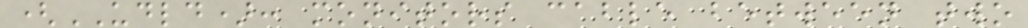(UDLD): monitors cable between two
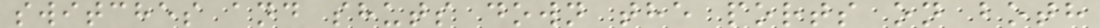switches and shuts down the ports on both
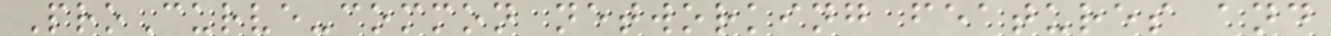ProCurve-common networking features and
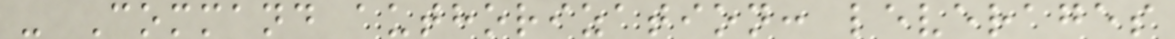- Command authorization: leverages
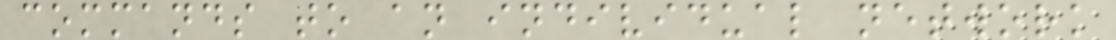commands to an individual network
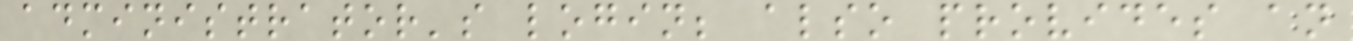administrator's login; also provides an
